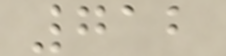712
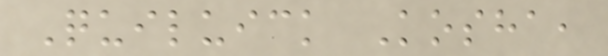Quiluick Kosha,
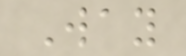Way
